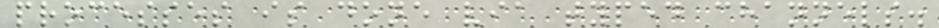processes is done via typed channels.
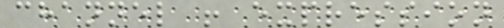channel ! expression
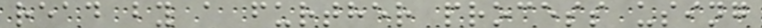read by a further process using
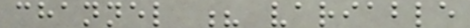channel ? variable
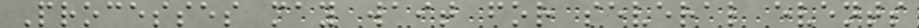Processes may wait for several events
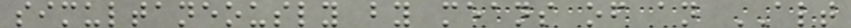simultaneously by means of an ALT
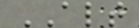ALT
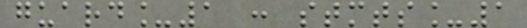guard_1 : stmts_1
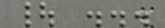| ...
